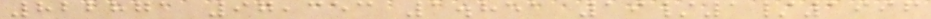822871 97,353 1.851 19/1/1996
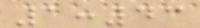1:43
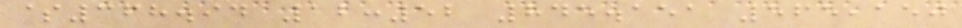$368.94 12:52 845.151 565,150
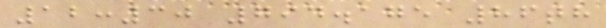12:30 794.175 86th
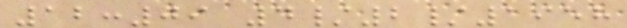12:09 4/2/1958
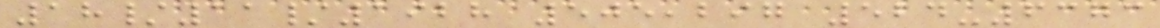18/11/1928 505,297 524-6373
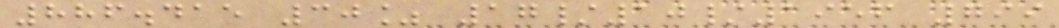886.415 30% 17/10/1956 799
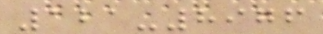121-8976
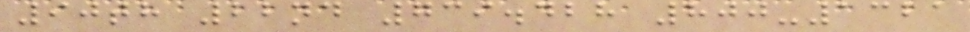90th 22nd 739.428 800-1321
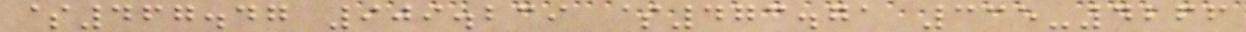$467.47 909.239 $473.71 335-4266
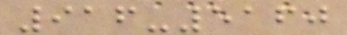916-5160
